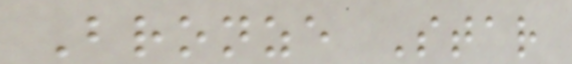Bronze Star
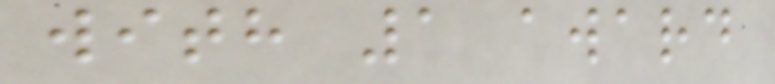with 1 award
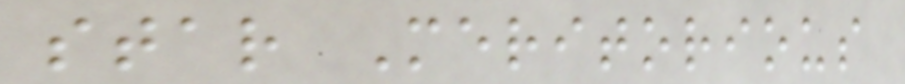star Meritorious
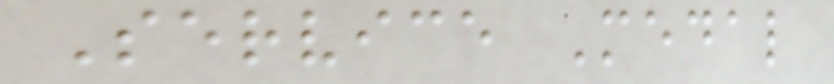Service Medal
